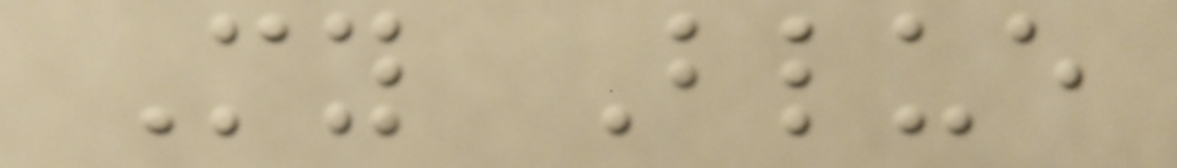My Blue
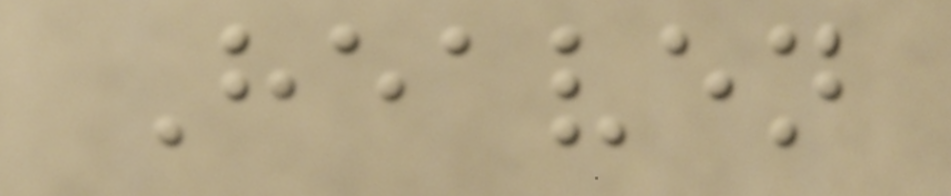Heaven
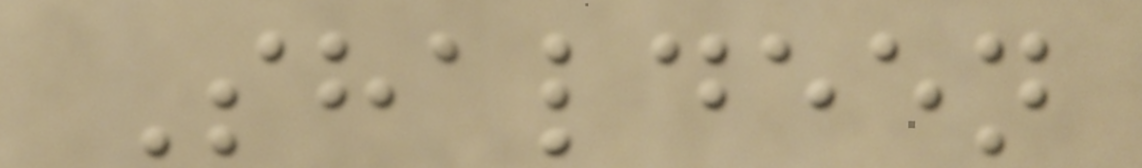Shaldeen
